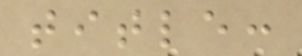title:
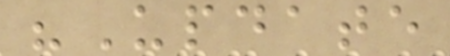"Update
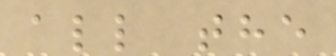all the
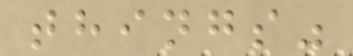things"
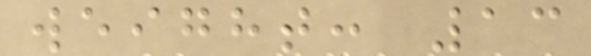weight: 13
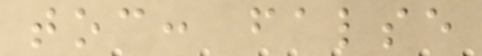toc: false
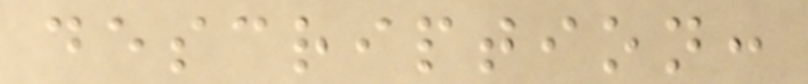description:
